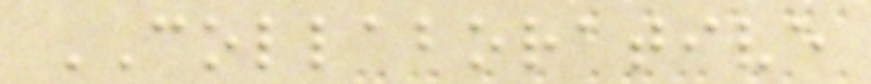COLLABORATIVE
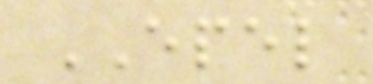EPEL
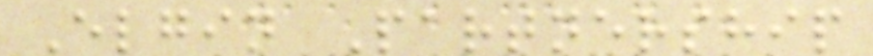Elgin Partnership
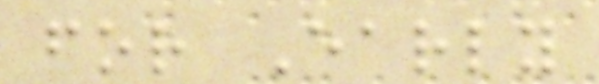for Early
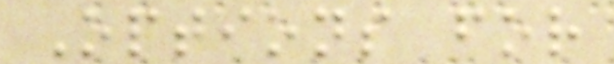Options for
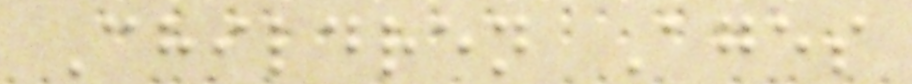Children Ages
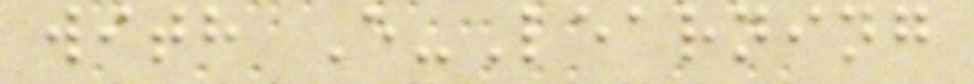with E-Learning
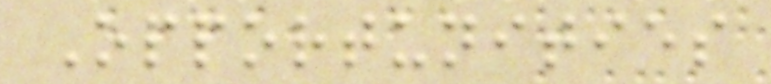Opportunities
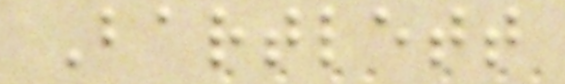Bartlett
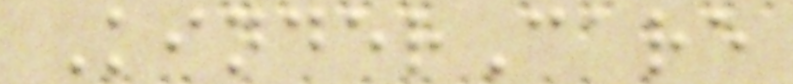KinderCare
